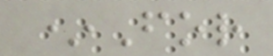*For
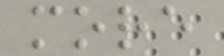more
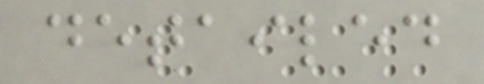detailed
